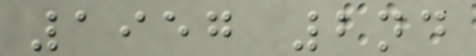1957 2nd
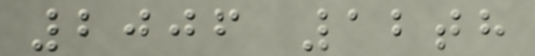2006 12th
